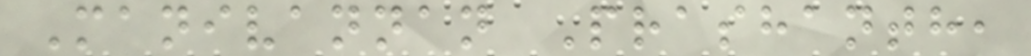Manivannan Prashanth,
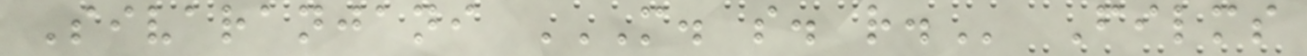Sivaranjani M. S. R. Films
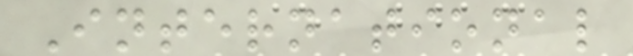International
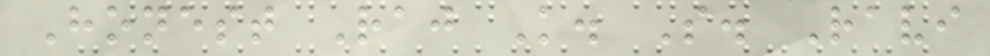Honest Raj K. S. Ravi
